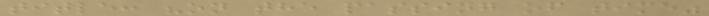title: "on the passing of time"
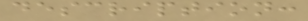description:
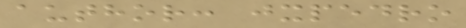author: jxpedro
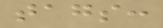tags:
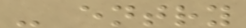- entry
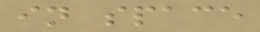in space
